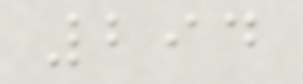294
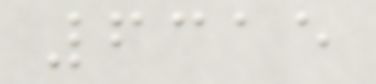6315
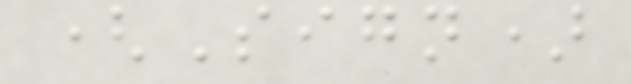(Sign)
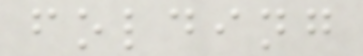folding
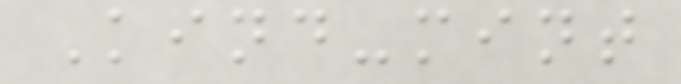Kind-mint
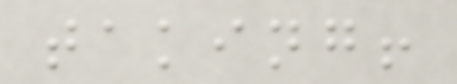taking!
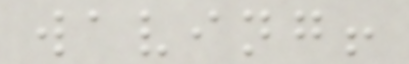waving!
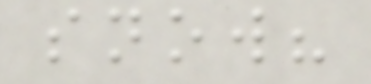snow?
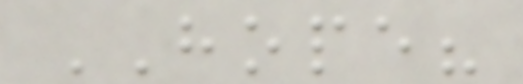HOPE?
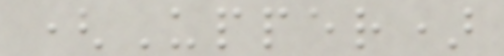(Upper)
